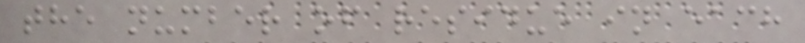the number of residue in each
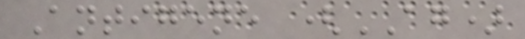Antigene (AG)
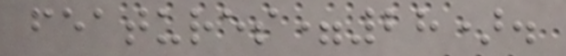features=28).
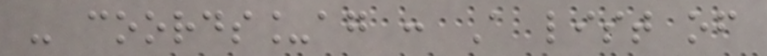- coords_ag : A list of
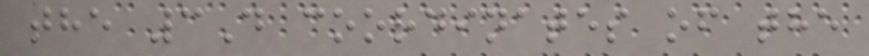the 3D coordinates of the
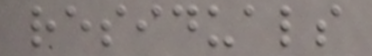residuals
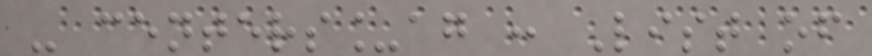- centers_ag : List of
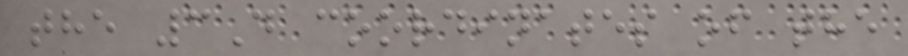the 3D coordinates of the
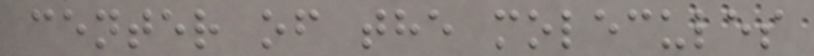center of the molecules
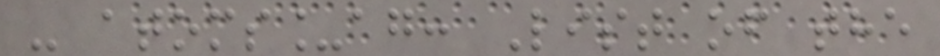- atoms_ag: List of the
